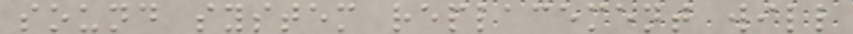sound system replacement will
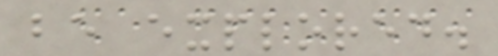be explored.
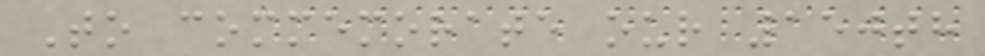To commemorate our 150th
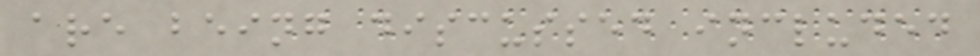are being discussed included
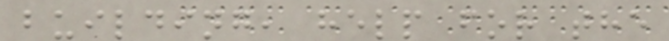building, help for the
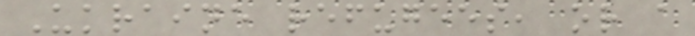Ukraine refugees, or a
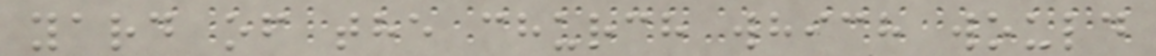yard of the church which would
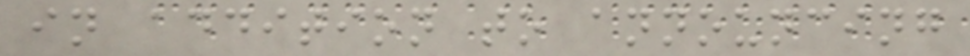in addition to announcing
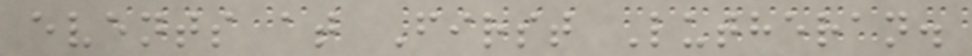events at First Lutheran.
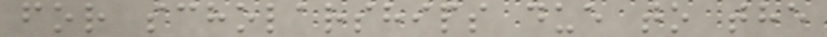for scholarships due to the
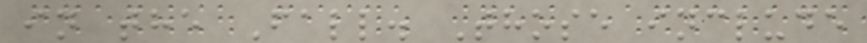in the Fall. Those include
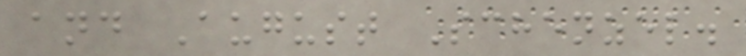and August Schenzel.
